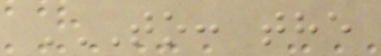TO: THE
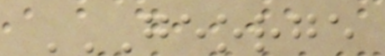GEORGE
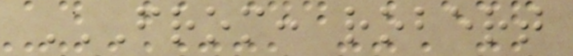FROM: ROBERT
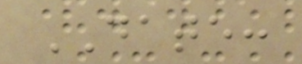DATE:
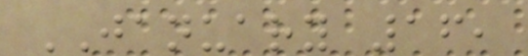JANUARY 16,
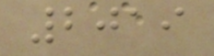2019
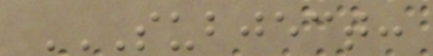SUBJECT:
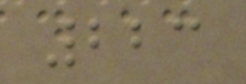223
